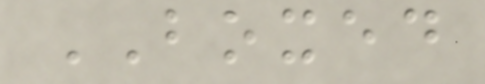BOXED
